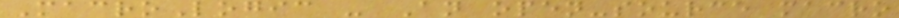MacroLogic - An open-source macro
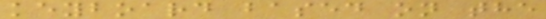keyboard based on the
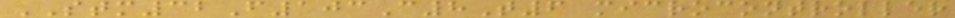STM32F103C8T6 microcontroller
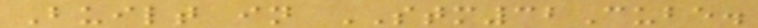Built in STM32Cube.
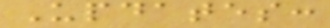Updates:
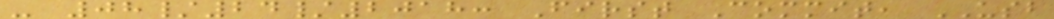- 08/24/2018: First Commit, USB
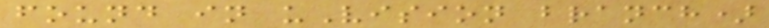found in uVision branch)
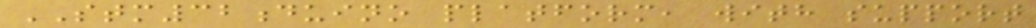STM32duino platform, with support
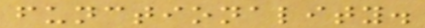functionality.
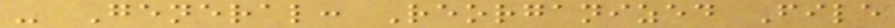- General: Reorganized File
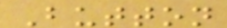Button
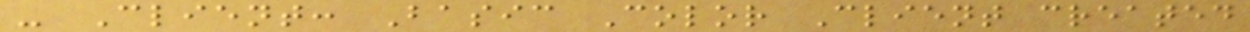- Client: Basic Color Client created
